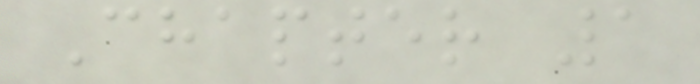Chapter 1
